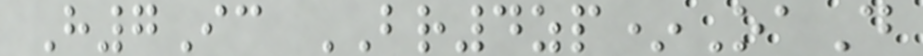H7Ic BR4zp*OaD
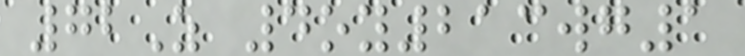72Z 4oy213wg1
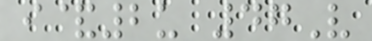i&2u 47V
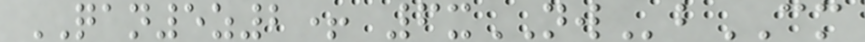QAN5z2+ 6xNWbCM
